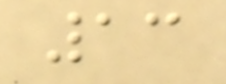13
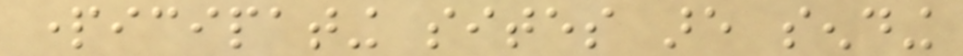participating sites are sending
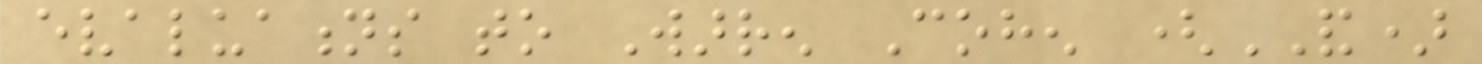evaluations to Warren Cohen (AND)
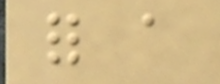for a
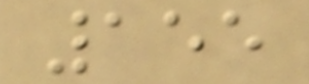155
